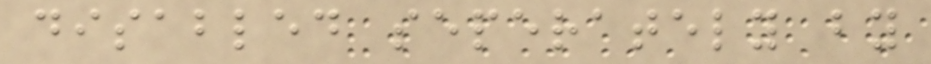disabled seperately by
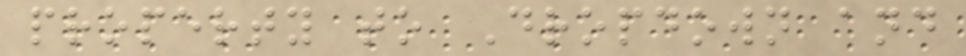property to Dropdown and
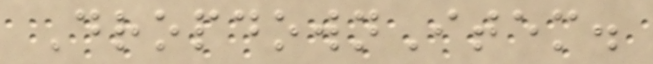DropdownItem.
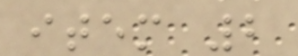item 2
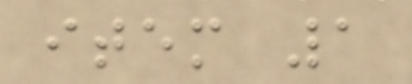item 1
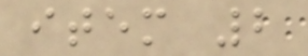item 2
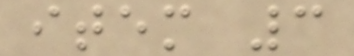item 3
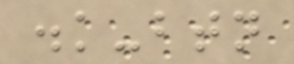.k-btn
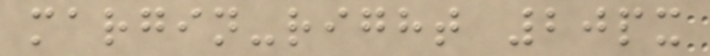margin-right 20px
